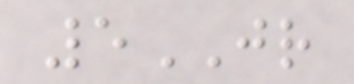5JR
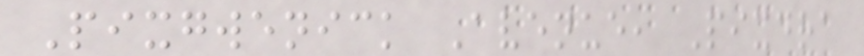Pixgwenick Avenue, Pixdra
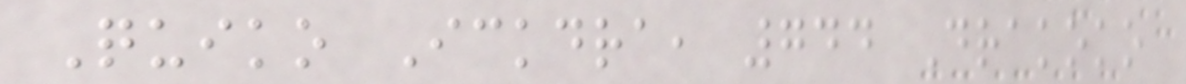Quiko Ickdra, 744 Drakoko
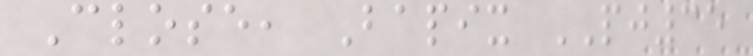Close, Bapix PJ35
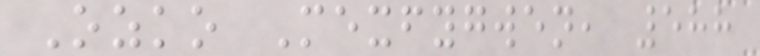Ozko Mexfygwen, 588
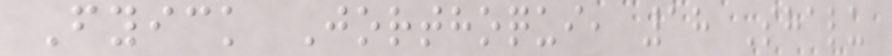Fyick Jorthoqui, 18 Shalu
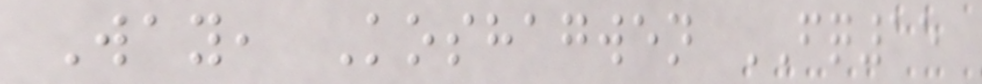Way, Koshagwen FQ15
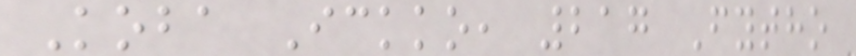Koba Ickko, 217 Fytho
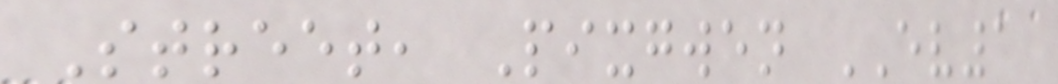Street, Pixgwen EV1
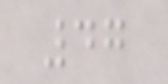47
